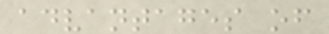advantages of
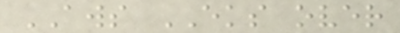AWS EKS over
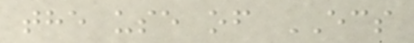the use of ECS
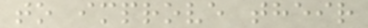to improve their
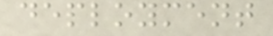deployment
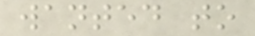wanted to
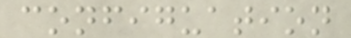configuation
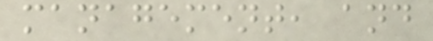management, and
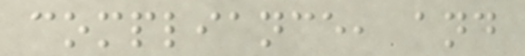compliance, and
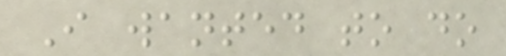I wanted to do
